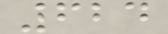624
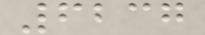6237
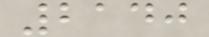2140
